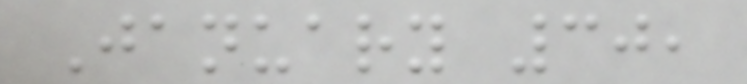January 30,
